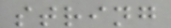string
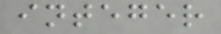integer
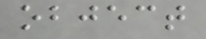object
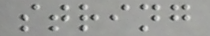string
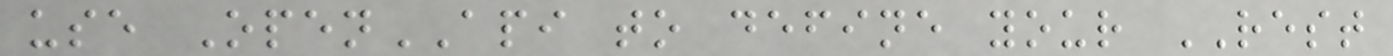use OpenAPI to define your REST
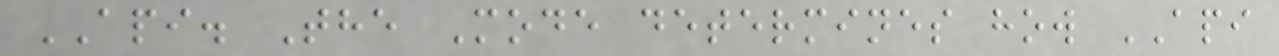API. The Mode determines how API
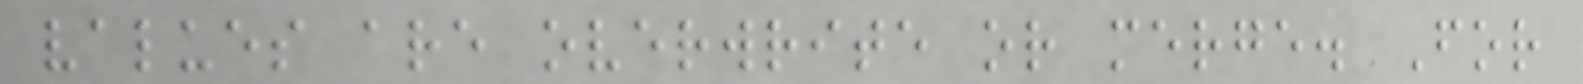values are overwrite or merge. For
